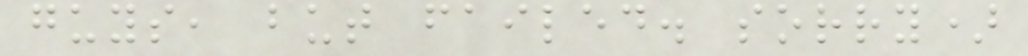guys, but failed. sorry)
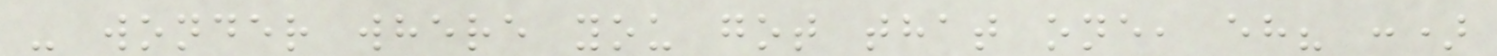- wonder where you got that one, eh? :)
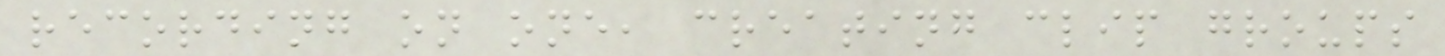recording on one, creating clip groups
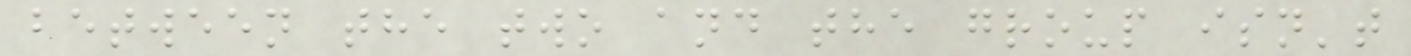between the two and the group isn't
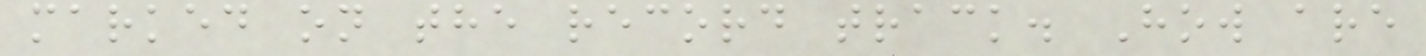marked on the record track. How are
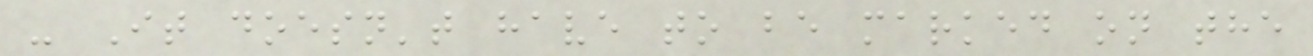- It doesn't have to be marked on the
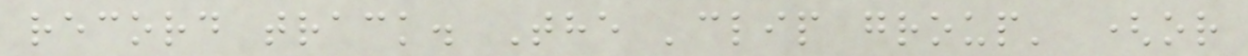record track. The 'clip group' (or
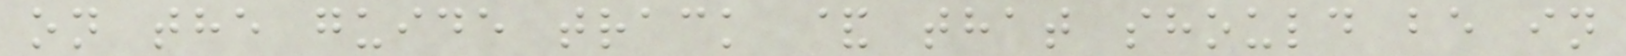on the guide track & that should be in
